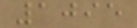1095
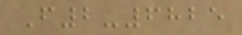F2-6825
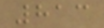813
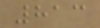813
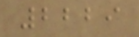2229
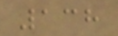138
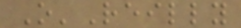O'Reilly
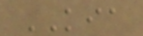KIA
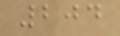204
